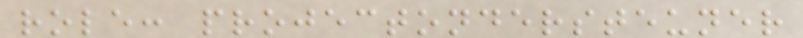role: projectondersteuner
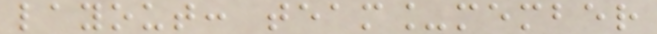layout: team_member
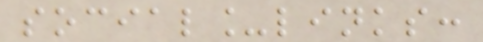social_links:
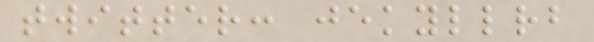twitter: jekyllrb
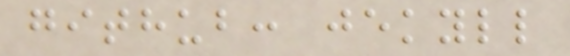github: jekyll
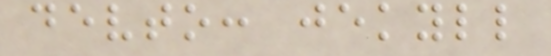devto: jekyll
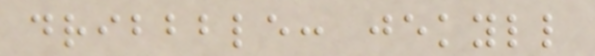dribbble: jekyll
